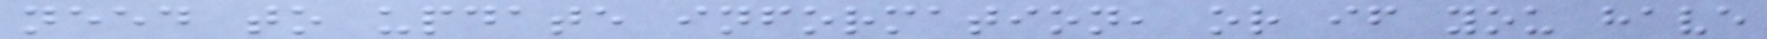need to update information, or if you have
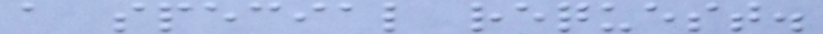a special request.
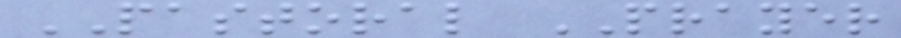PASTORAL PRAYER
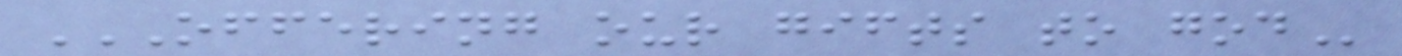OFFERING OUR GIFTS TO GOD
